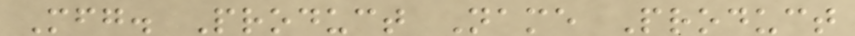Mfg. Product Name Product
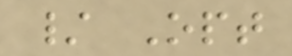/ Opt
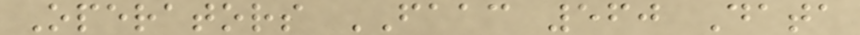Operators FAAC 560 Data
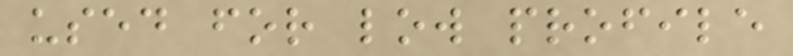used for low profile
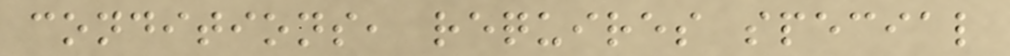conditions, requires special
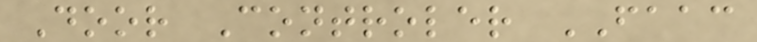Door Controler FAAC
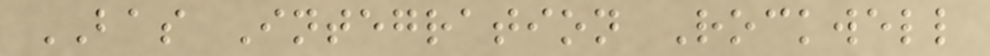BAS Integration Rockwell
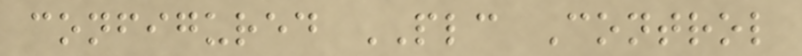configured PLC Control
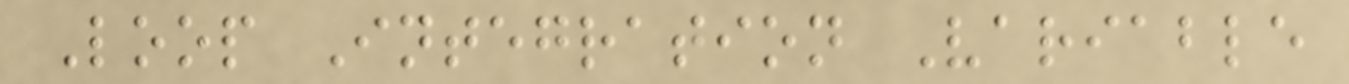Loop Integration Variable
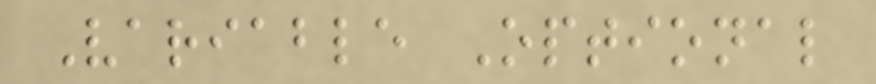Variable Optional
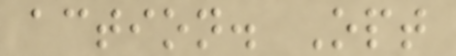action. Opt
